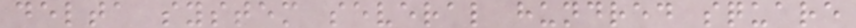delta system several hundred square
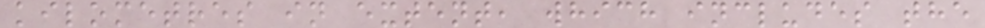kilometres in extent, which includes the
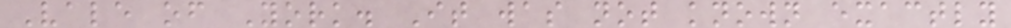Vale of York. It was not known exactly
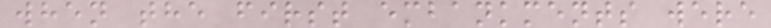when the first embankments were
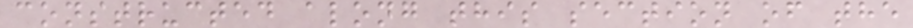constructed along this section of the
